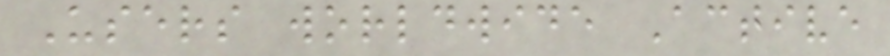Users worldwide Active
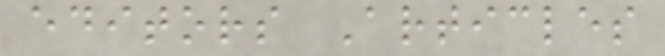editors Articles
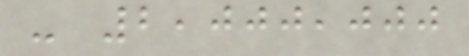- 2,000,000
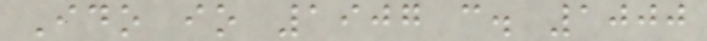Ido io 1907 c. 1000
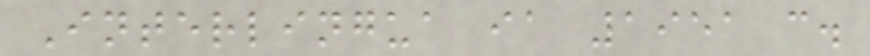Interlingua ia 1951 c.
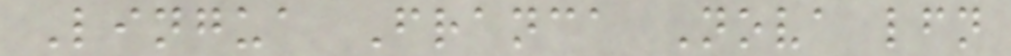Lingua Franca Nova lfn
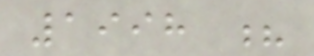1998 ?
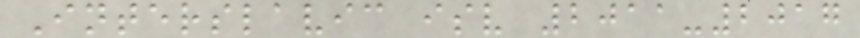Interslavic isv 2011-2017
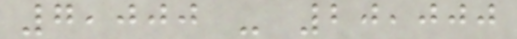7,000 - 20,000
